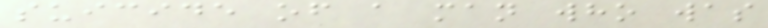suicide of a man who was
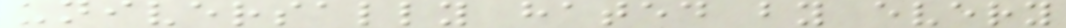universally hated by every
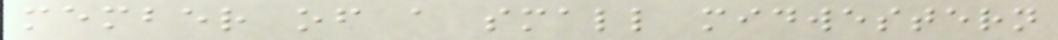member of a small midwestern
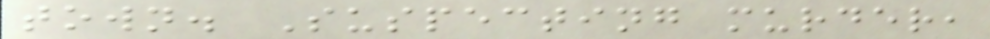town. Suspecting murder,
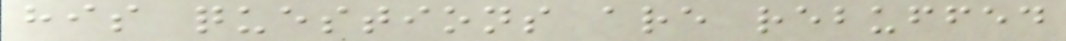his questions are rebuffed
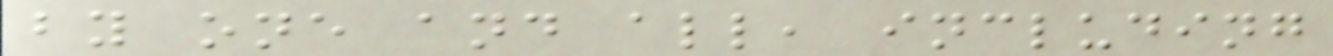by one and all, including
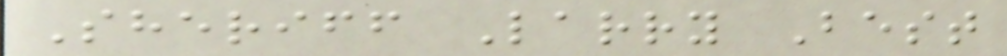Sheriff Larry Best
